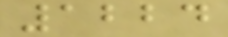1224
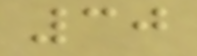30
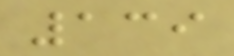139
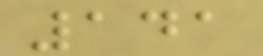141
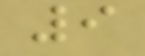9
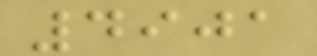4901
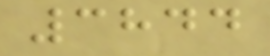3844
